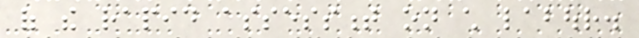of the rapid assessment on child labour.
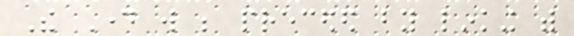The Day will be preceded by linking with
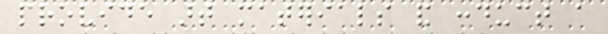provide art materials and conduct a
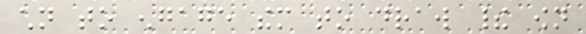children to engage them to draw their own
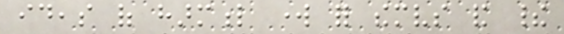ideas of harmful work for themselves and their
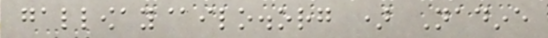galloway@ilo.org ) Nadine
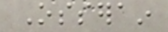Osserain
